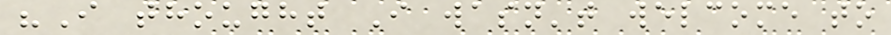"I thought I wasn't welcome to
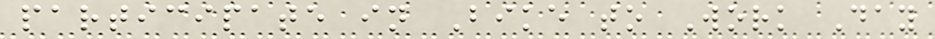participate in Bike to Work Day
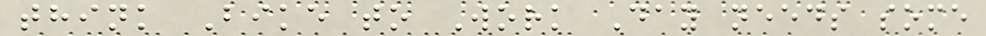think Bike to Work Day needs some
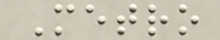Metro
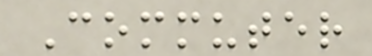Commuter
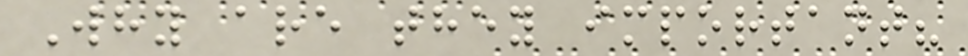Why are they important?
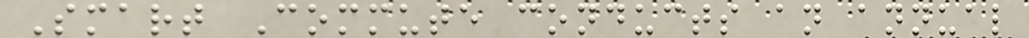Smart Commute conducts an annual
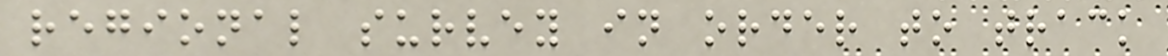regional survey in order to track
